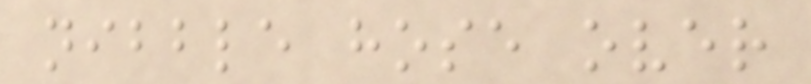nibble hose over
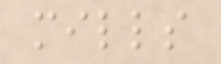mills
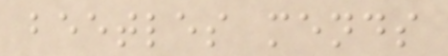beetles mends
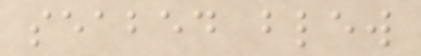seabed blew
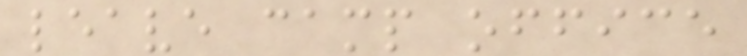leave camp office
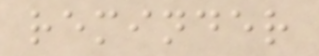reminder
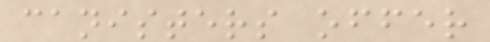canisters offer
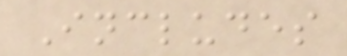Includes
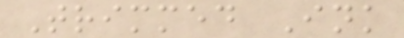Trimmed Ink
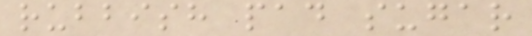rubbish pad sugar
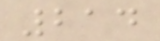214
